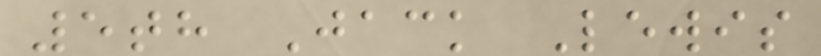5th Jack Lewis
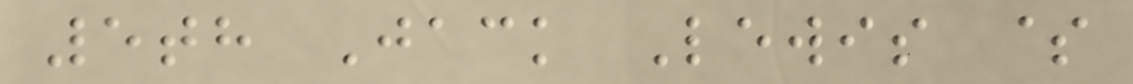5th Jack Lewis $
